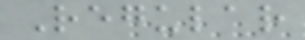Regular
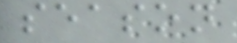season
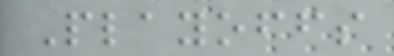Playoffs
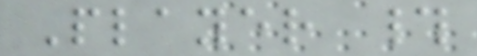Player #
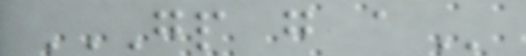GP G A
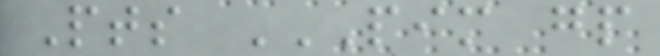Pts PIM GP
